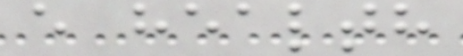e health
